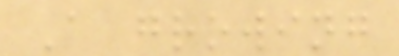A growing
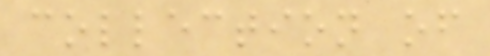collection of
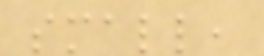small,
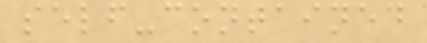self-contained
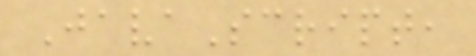JavaScript,
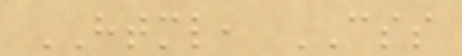HTML, CSS
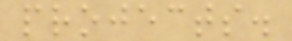projects.
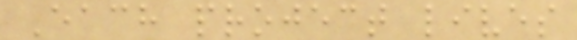Each project lives
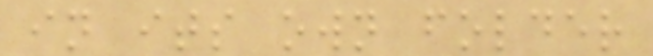in its own folder
